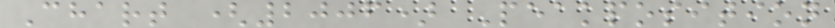Chart (2006) Peakposition
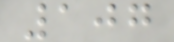107
